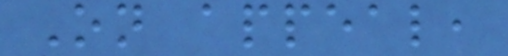On appeal,
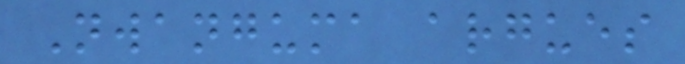Nwanguma argues
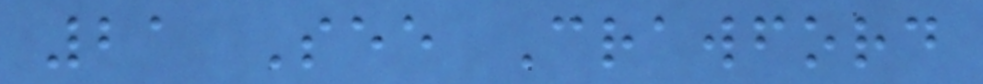21 See Crawford
